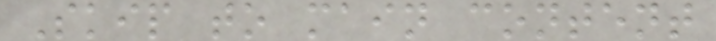Skip to main content
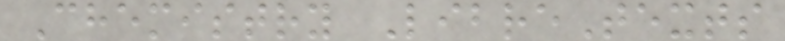Chemistry LibreTexts
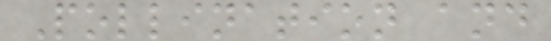Pollination and
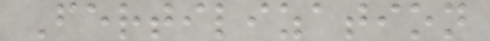Fertilization
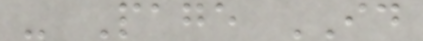- Page ID
